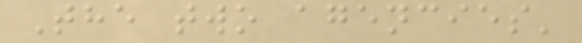The two agencies'
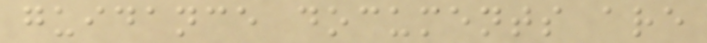guidance documents are
